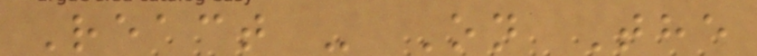React - On The
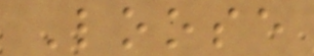Loose
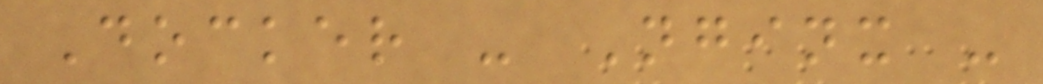Docker - Nginx -
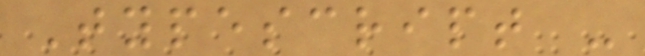Typescript -
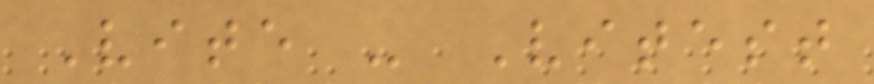Vite - Vitest
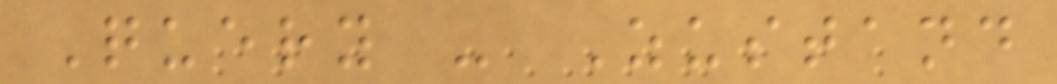Query - Zustand
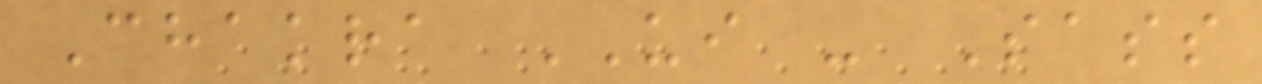Chakra UI - Sass
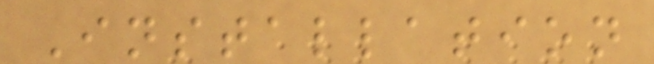Installation
